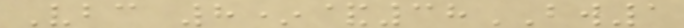Vbc 8*&38BW1
